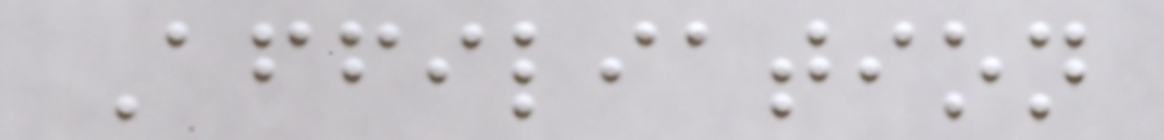Affiliation
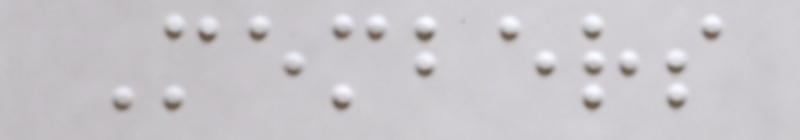Members
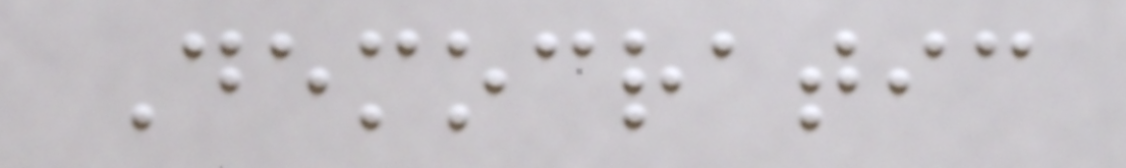Democratic
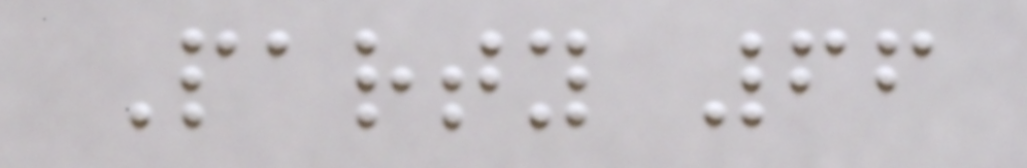Party 66
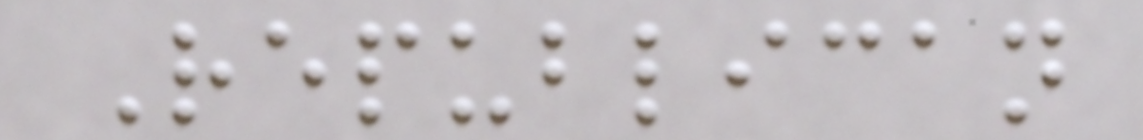Republican
